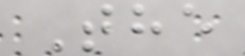The
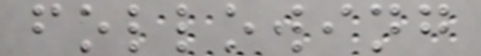following
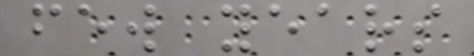few years
